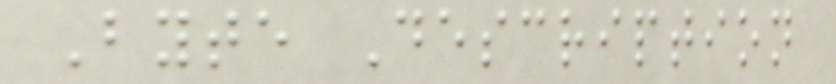Byte Description
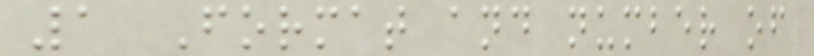1 Format and number of
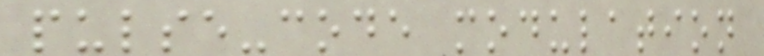pulse-code modulation
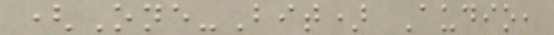(One-Bit) Audio,
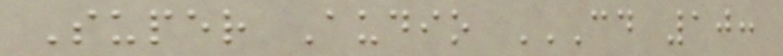Super Audio CD 10:
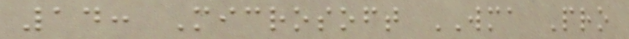14: Microsoft WMA Pro
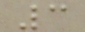3
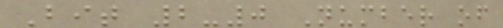Bit 2-0 Number of
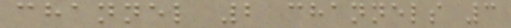channel 2 channels 3
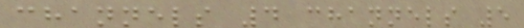channels 4 channels 5
